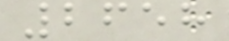2658
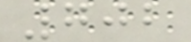702
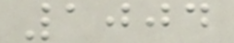1004
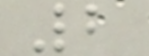2
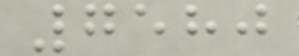7580
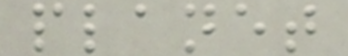planet
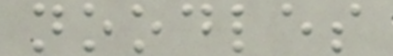noodles
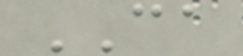CA
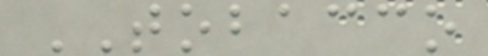TOBACCO
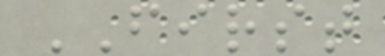FIRST
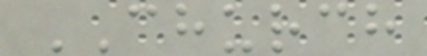CHURCH
